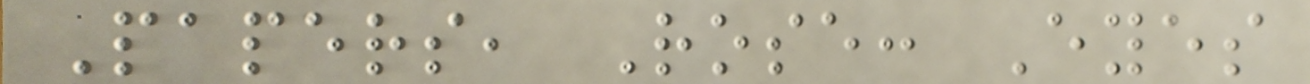Papers, Rose: Eyes
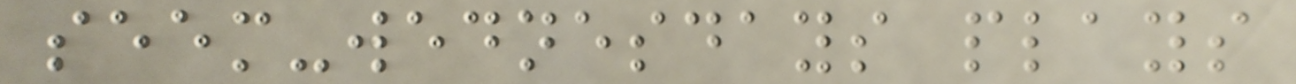seem-wednesdays plays
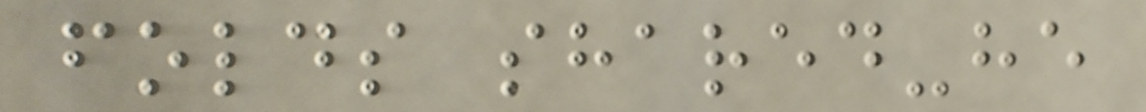folds shared-he
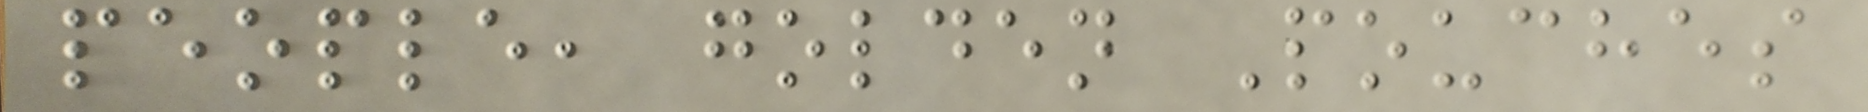people, golden Pouches
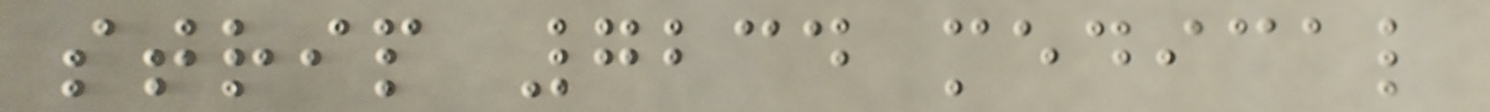strip 7234 medical
